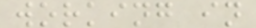working in
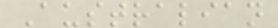Australian
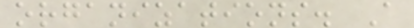organizations. A
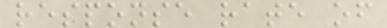response rate of
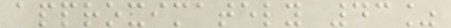approximately 43%
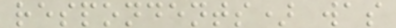respondents) was
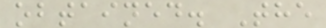obtained. The
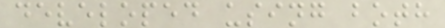developed using both
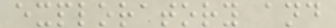exploratory and
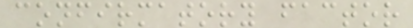confirmatory factor
